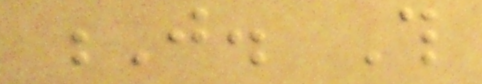J. This
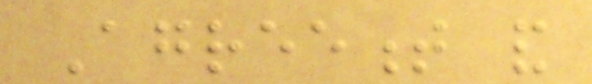Agreement and
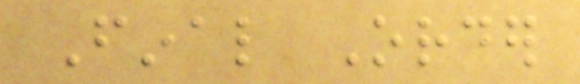Final Order
